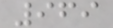969
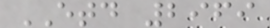ETD 2969
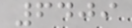6409
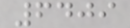6409
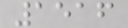1516
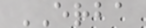ERBA
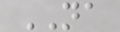NA
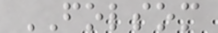FOLSOM
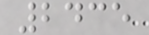2435
